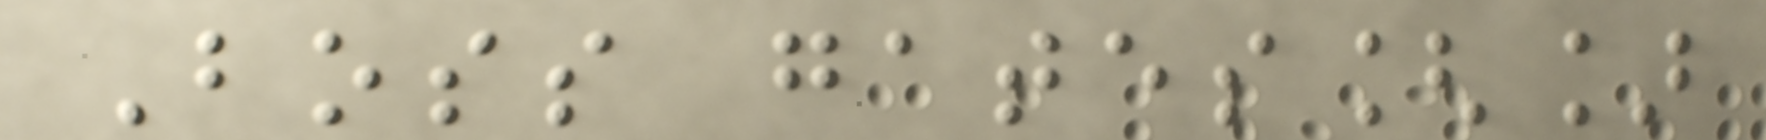Boss gates[]
